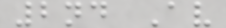2nd Av
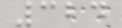324
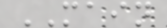MAIN
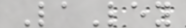LaLey
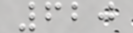620
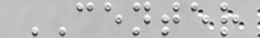CENTER
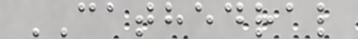CATHEDRAL
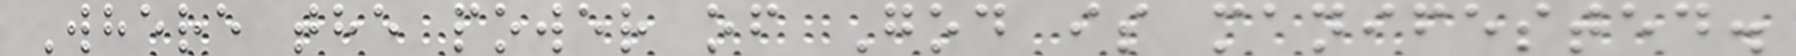Where the power of God is manifested.
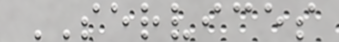SERVICES
